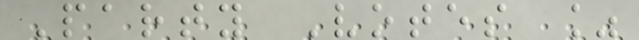Party Votes %
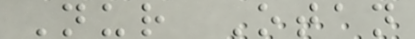Nur Otan
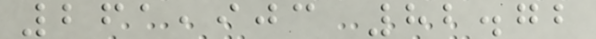261,903 82.72
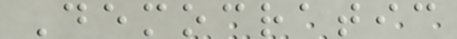Democratic
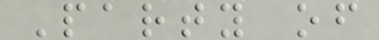Party of
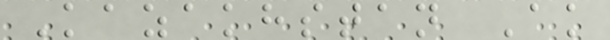Kazakhstan Ak
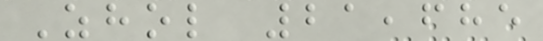Zhol 21,685
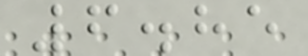6.85
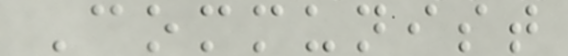Communist
